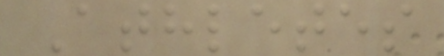Athletes
